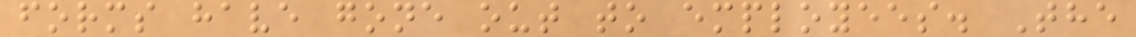forms have gone out to employees. The
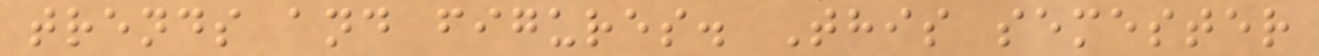trends and figures. This semester
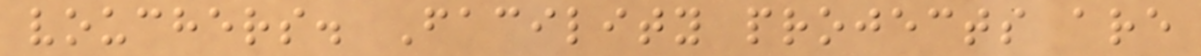vouchers. Facility projects are
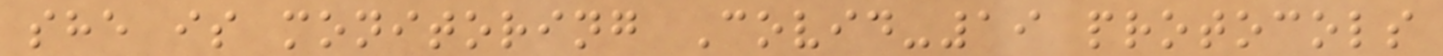she is monitoring Covid-19 protocols
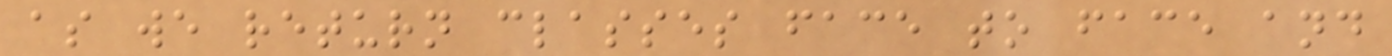as we return classes face to face and
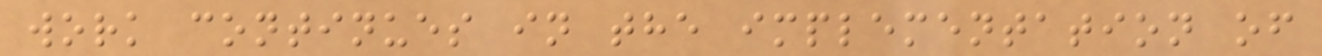work continues in the implementation of
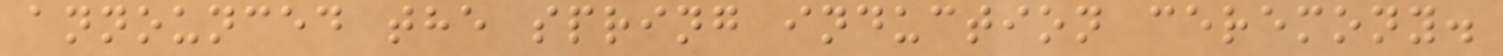announced the spring induction ceremony.
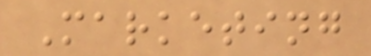Marketing
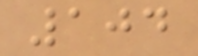104
